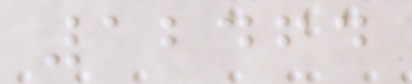12464
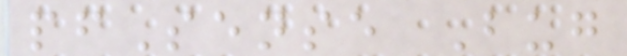pfSense Bug
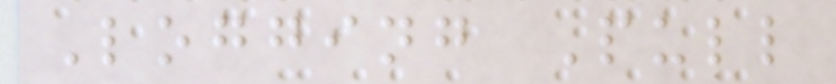Logging Pull
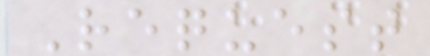Request
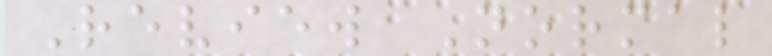Review Normal
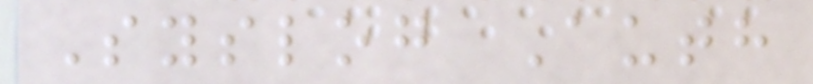Syslog Auth
